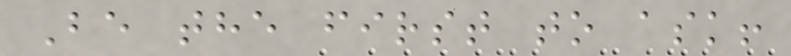Be the first to ask!
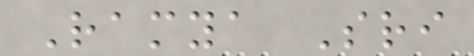Ramya Sri
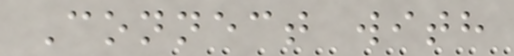Connect with
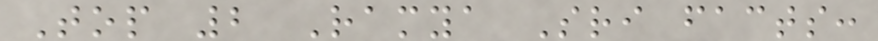Top 2 Ramya Sri facts:
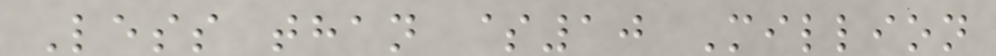Less than $10 Million
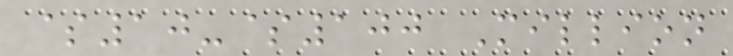$10-$100 Million
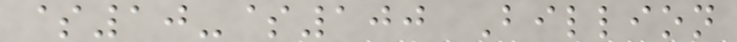$10-$100 Billion
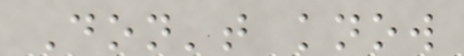Don't know
